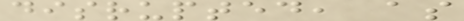disrupted, as
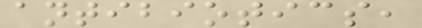antibiotics,
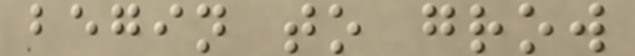begin to grow
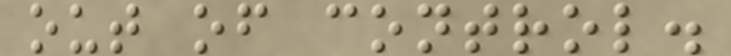out of control.
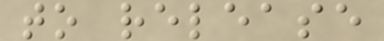to release
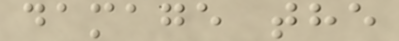damage the
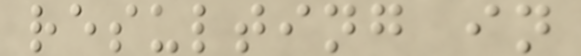resulting in
